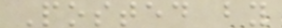Posted by
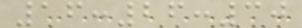16:26:30
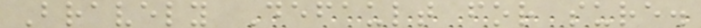Bravely Default for sure.
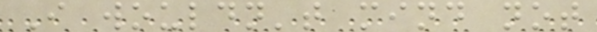I wouldn't mind not
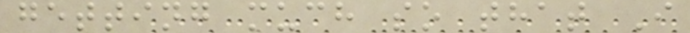getting much so that I
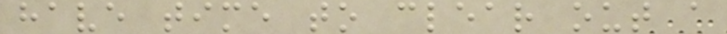have time to clear out a
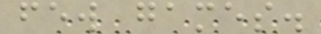few games.
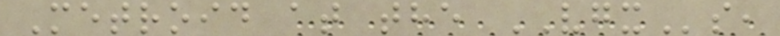Metroid at the VGXs,
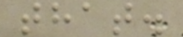that.
